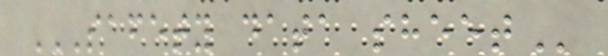SAFETY DATA SHEET
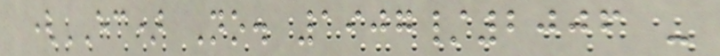(EC) No. 1907/2006 -
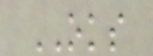OKS
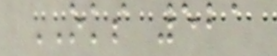OKS 521
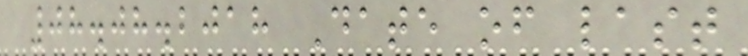08.08.2018 Date of last
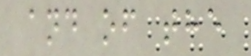and of the
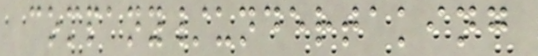company/undertaking
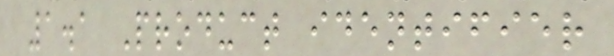1.1 Product identifier
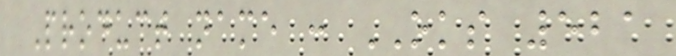Product name : OKS 521
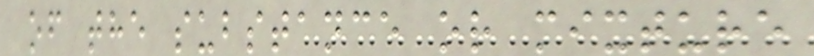of the substance or mixture
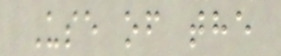Use of the
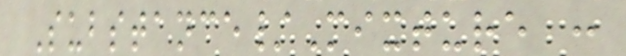Substance/Mixture :
